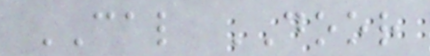CAL DOOR
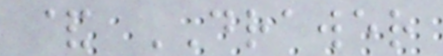& DRAWER
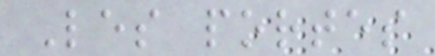Les portes
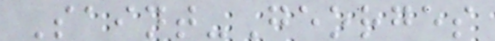Saint-Georges
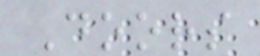Doors
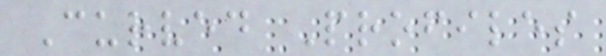Curved Profiles
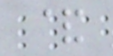&
